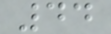44
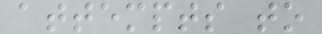attempts to
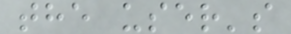the user's
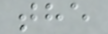the
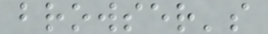browser's
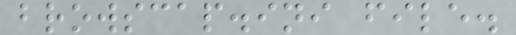browscap.ini file.
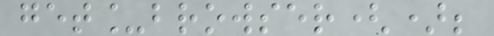get_browser();
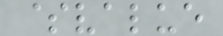$value
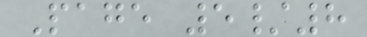Page 5/8
